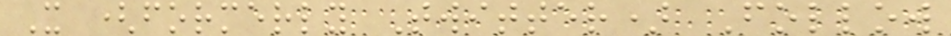X (formerly Twitter) Follow
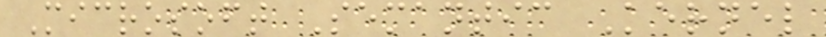Microsoft Semantic Kernel
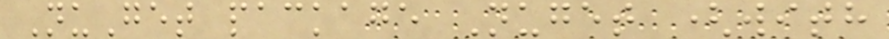NuGet package Nuget (with
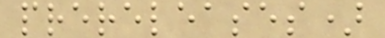prereleases)
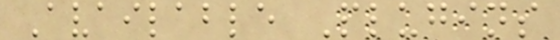Available Plugins
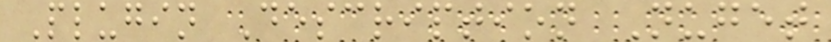Plugin Description Nuget
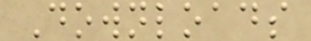Downloads
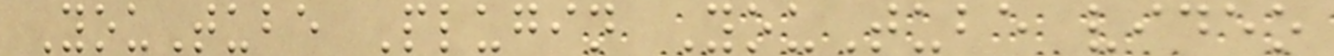YouTube Plugin YouTube video
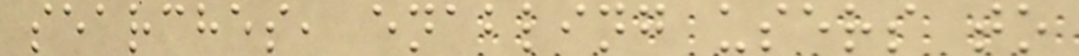searches, enabling users to
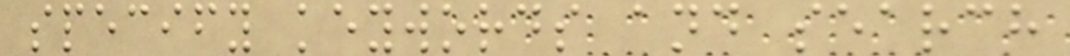specify keywords and search
